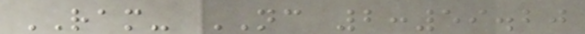RAM- NC 2:59.20
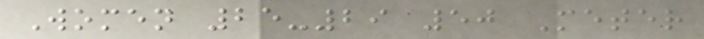Women 25-29 50 Meter
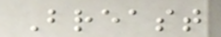Breast
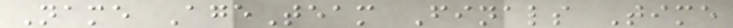Name AgeTeam Finals Time
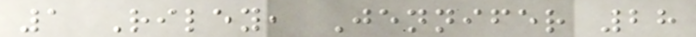1 Riley, Jennifer 28
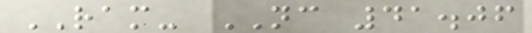RAM- NC 41.06
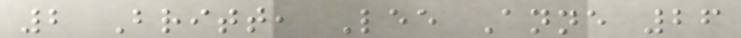2 Britt, Lee Anne 26
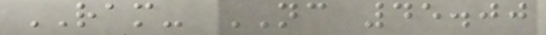RAM- NC 45.00
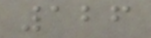126
